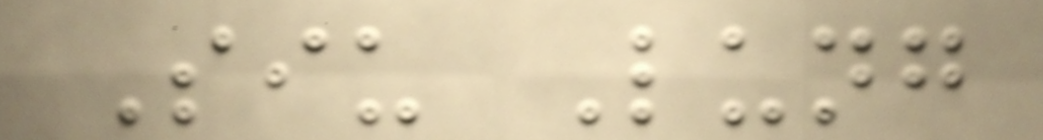Siu Lung
